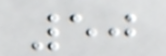50
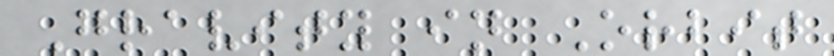Gravity in Orbit
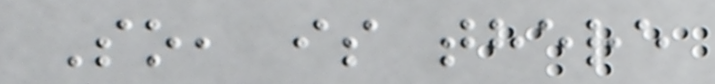So, is there
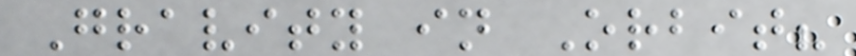Gravity in Orbit?
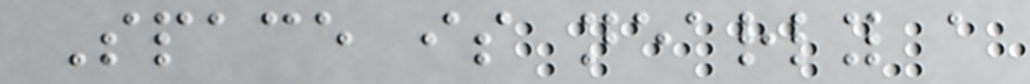Space is nearly a
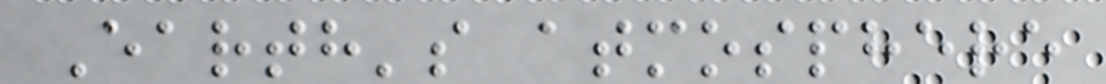Earth's atmosphere
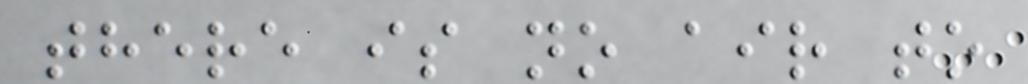there is no air to
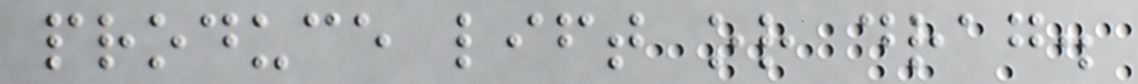produce lift or drag.
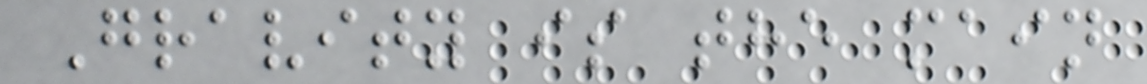Gravity is the main
